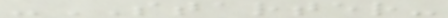-STARTER-
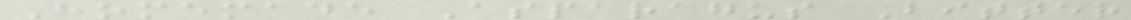Homemade Asparagus Bitter
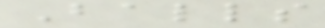Balls
